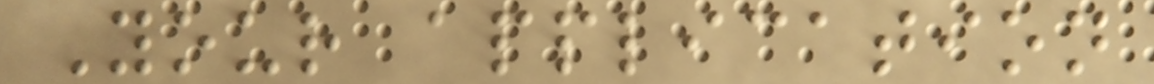Your application
